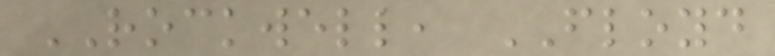ROCKWELL, FLOYD
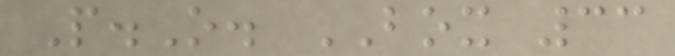P.O. BOX 33
